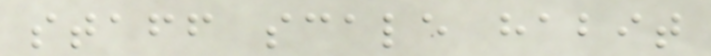staff scale habit
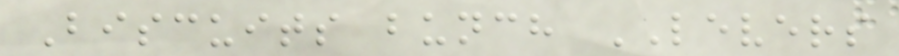Biscuits bunch LEVERS
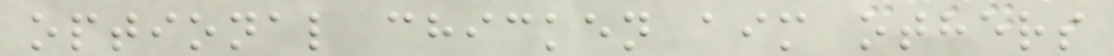optional chicken aim others
